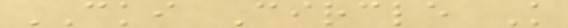CKI Circle K
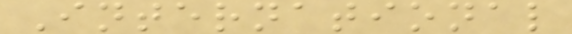International
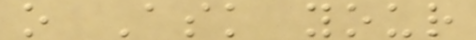o Ask your
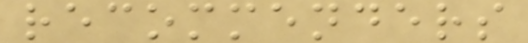recommenders
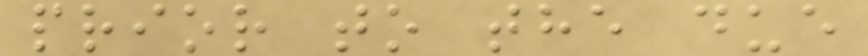prior to the due
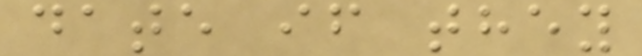date if they
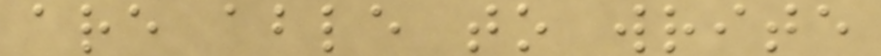are able to write
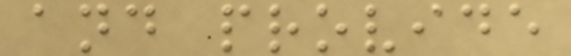and provide
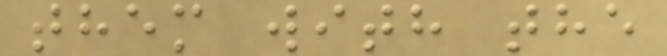them with the
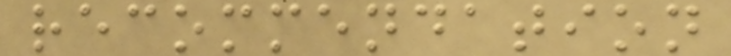recommendation
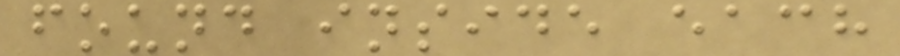found inside each
